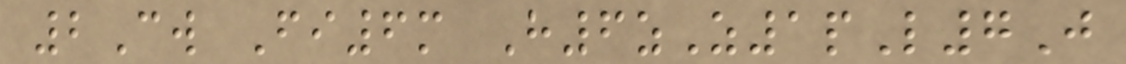2Cw Fi6m H6zZ1pL7J
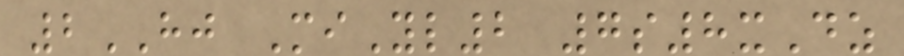2HJ MiYl2 7s8xDz
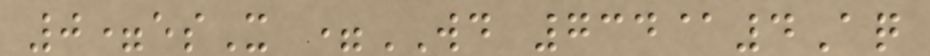0=esX =WD 734@4Aq
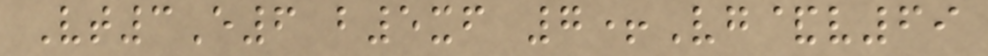Vt3E6 b5xf 7+Vg&v69
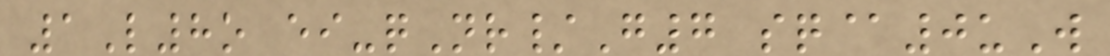1L8o ei-qNr/G7 sq@0uW
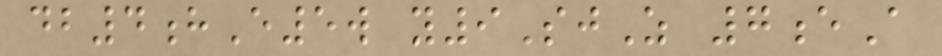db4hE5w y9SjZ 7eA
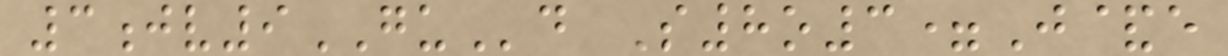3jv9GUd S8o3=J&e
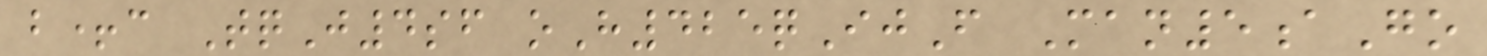b+c TqJ4sf oH425qIjF Man5aGo
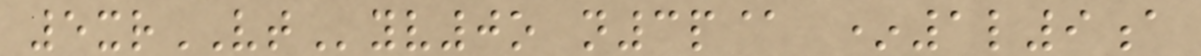5xrVTyv0o n3p@ *1l9a
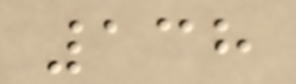138
